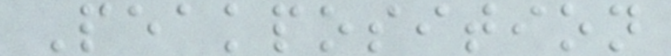Peakposition
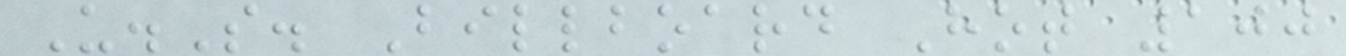U.S. Billboard Hot 100
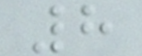8
